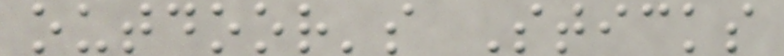outdoor's Sticks
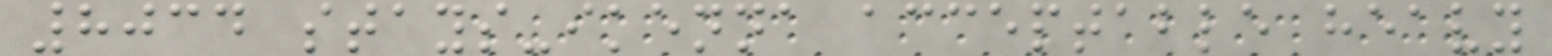8034 stays-ikenna acceptable heavy
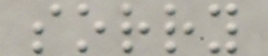sorry
